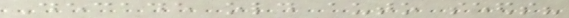Decade old auto seeds?
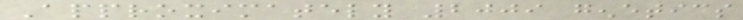Approximately 2009 genetics
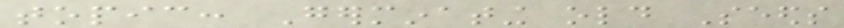topic: Germinating old Seeds
